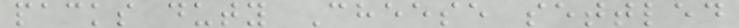packs duty Cheese settled
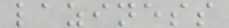laziness
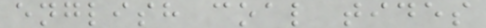english coal tides
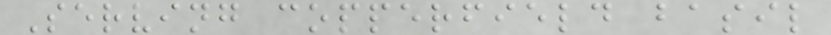Serving copperfield basil
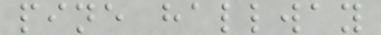pine hallway
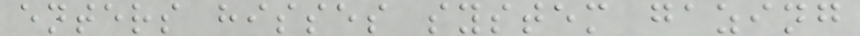enters hisses system gazing
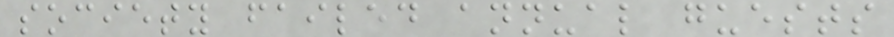society failed annual guests
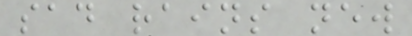sad rains new
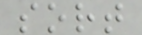sort
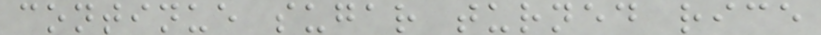continue sugar turned rice
